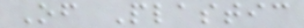Of Plastic
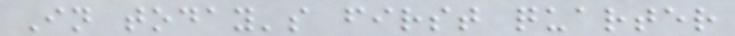In today's first quarter
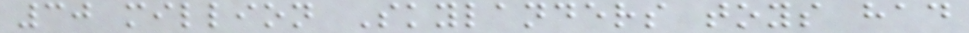30 million Skylanders toys had
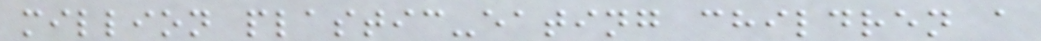million plastic-eating children a
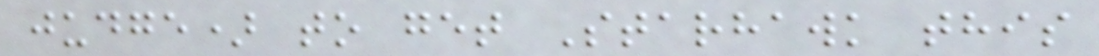judge) to get Starhawk this
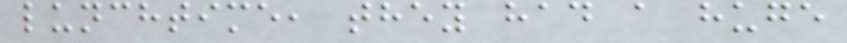lunchtime, they had a huge
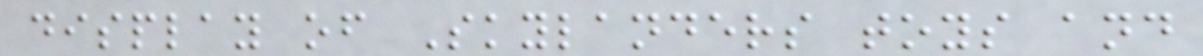display of Skylanders toys and
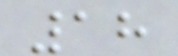18
